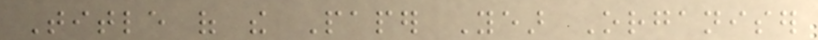Title of the Paper Year Organiser
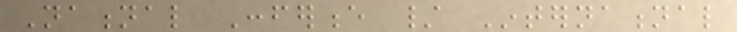National Conference / International
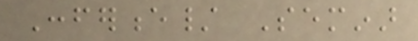Conference/ Seminar
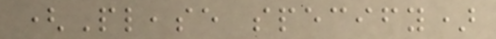(Please specify)
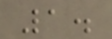1.
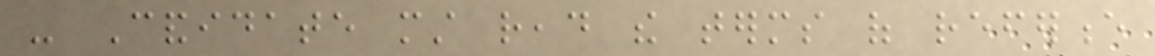- Candidate must read the terms of reference
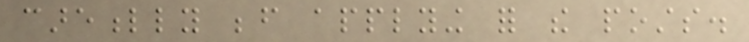carefully before applying for the posts.
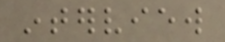interview
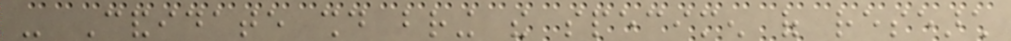- Candidate should bring the specimen of research
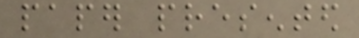paper presented
